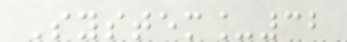System_32
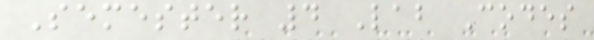Semester 4 Lab Codes
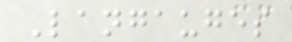Langauges
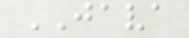JAVA
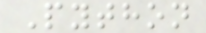Python
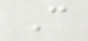C
